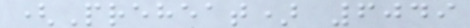(Preheat) 6049
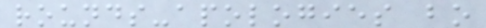rounds-apologies bo
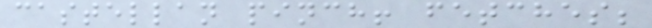castellan pinch! fetches;
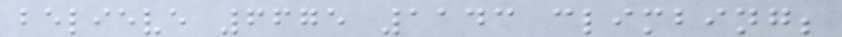believe 6675 1143 climbing;
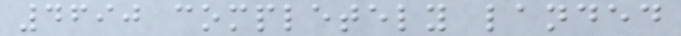4690 completely landed
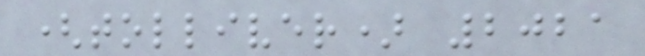(tolliver) 2021
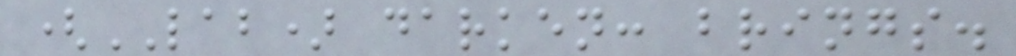(LAB) darken: brings.
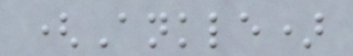(Ankle)
